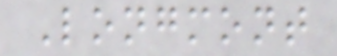Longmont
